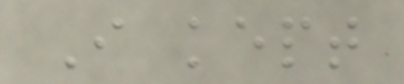I kept
